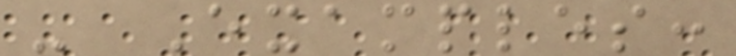- Examples:
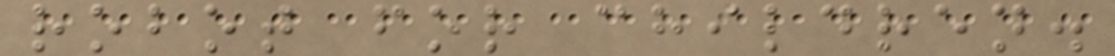robot for children.
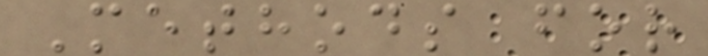Methods for
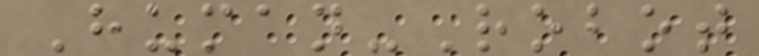Human-Robot
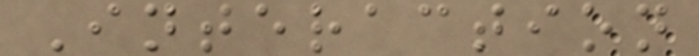Interaction
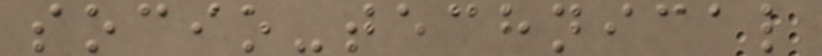socio-technical
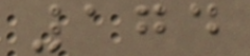174
